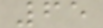65
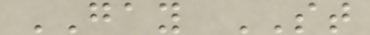GAY ST
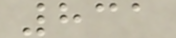831
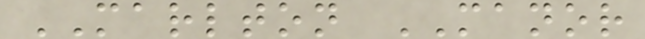MARLTON MANOR
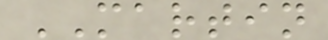MARTIN
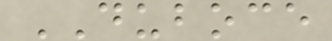DUBOCE
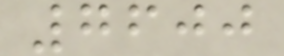7600
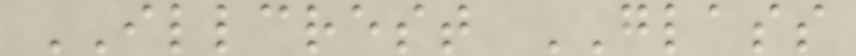ILLCREST GLASS
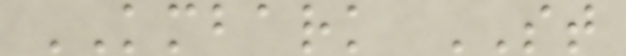KMBARK ST
